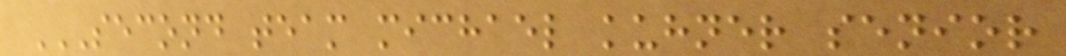SECOND TEAM MICHAEL KUHNER SENIOR
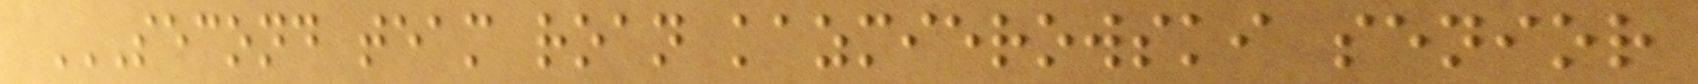SECOND TEAM ROAN KAZMIEROWSKI SENIOR
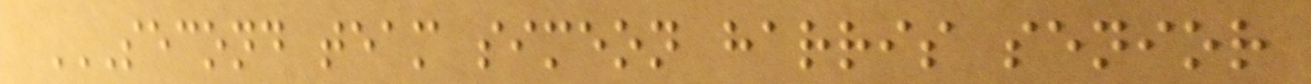SECOND TEAM SIMEON HARRIS SENIOR
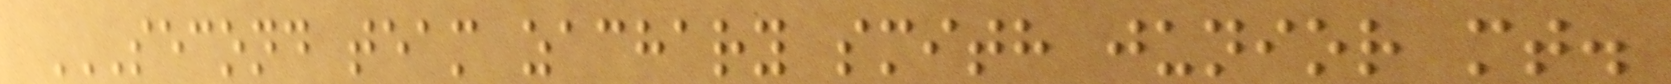SECOND TEAM ZACHARY SMITH JUNIOR MT.
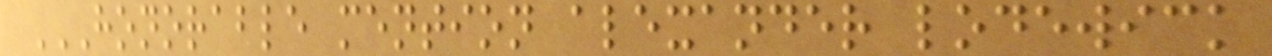HONORABLE MENTION ALEXANDER LODEWICK
